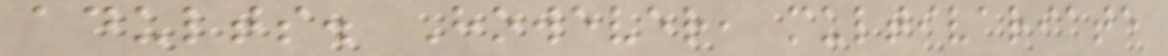adults. However, multivariate
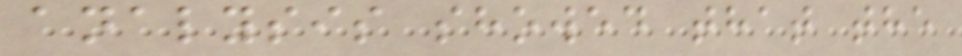analysis showed that the
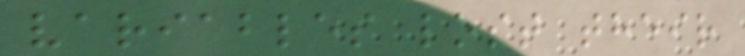variables lost their
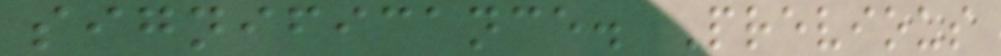significance. Previous
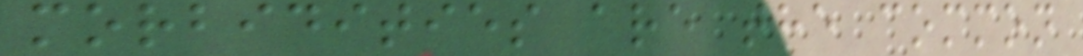morbidities are the common
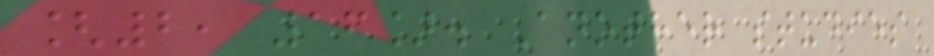[2, 16]. Another studies
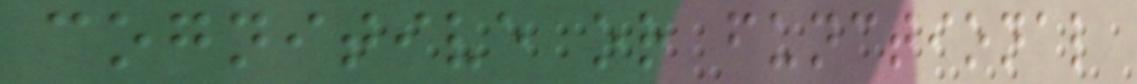cognitive or functional
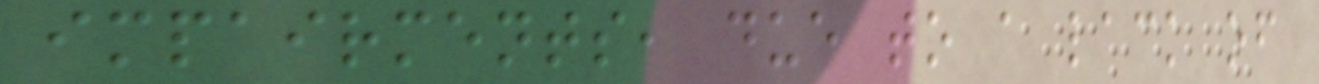impairments, due to a lack of
